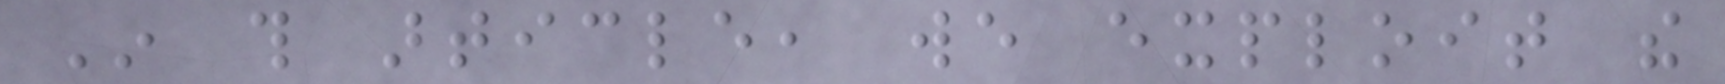In this article, we exploit the
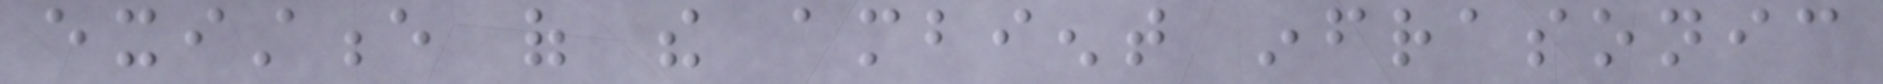existence of the ambient infrasonic
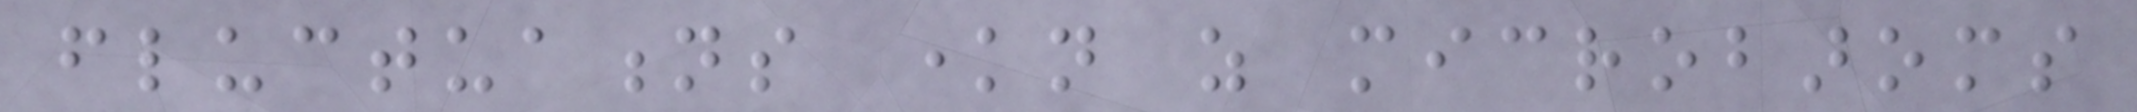fluctuations known as microbaroms
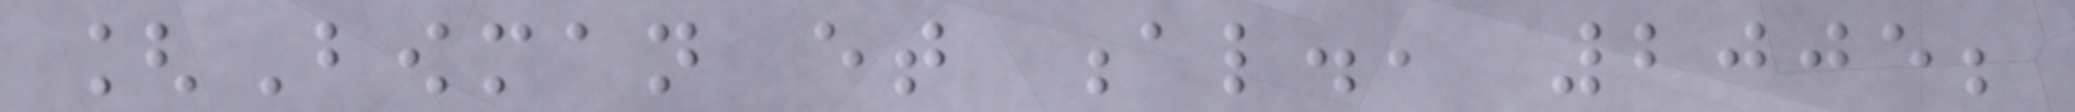[Bowman et al., 2005;
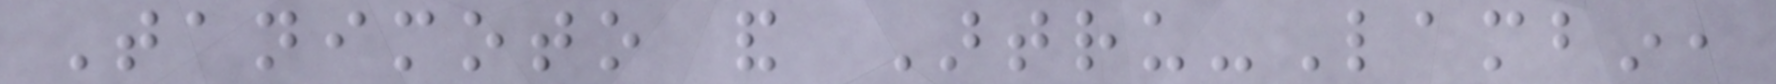Tanimoto and Artru-Lambin,
